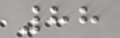88
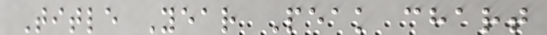Title Year Peak chart
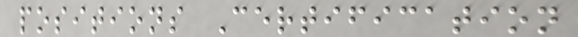positions Certification
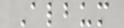Album
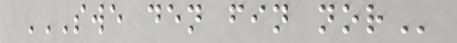SWE DEN FIN NOR
